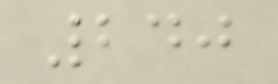240
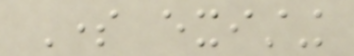Some existing
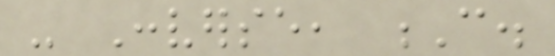- Converse, C.
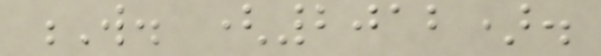W. (2012).
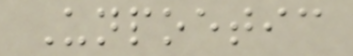Unpoetic
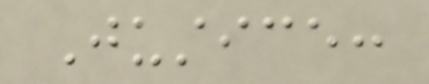Justice:
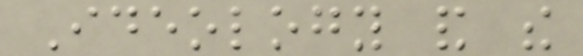Ideology and the
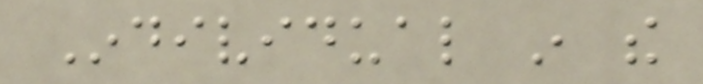Individual in the
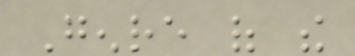Genre of the
